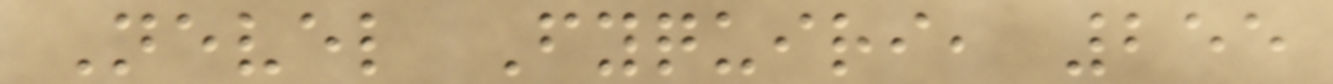Nevel Fyquiri, 255
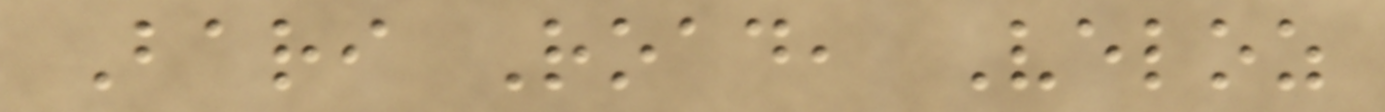Bari Road, Veloz
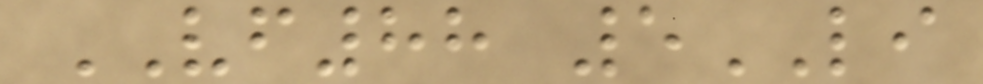VF88 5LI
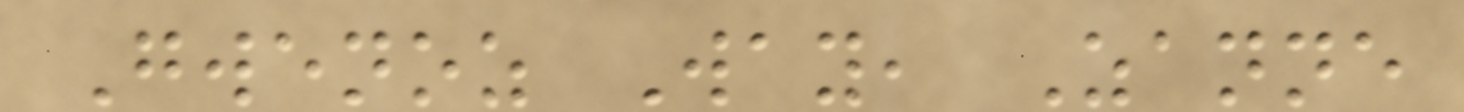Gwenoz Way, Zanne
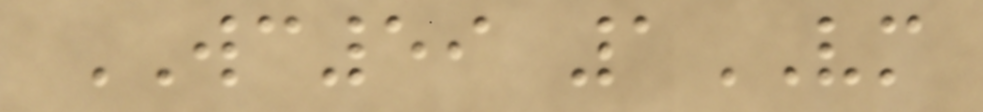WC59 1VM
